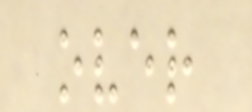over
